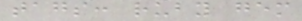tags: ruby gem
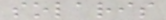solaris
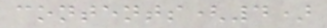contents(4)
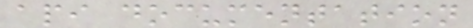api documentation
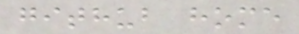github home
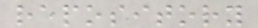repository
